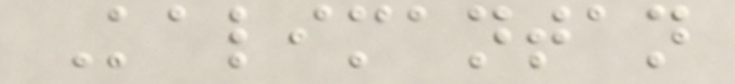Kalimantan
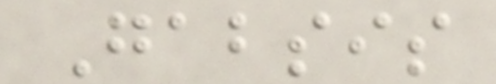Gabsis
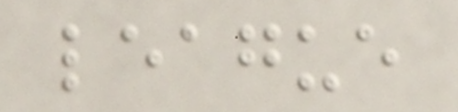league
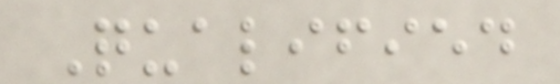Qualified
